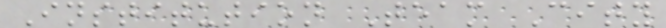Institution Team City
